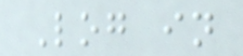Log in
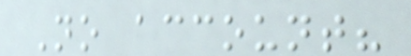No account?
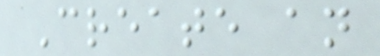Create an
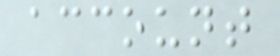account
